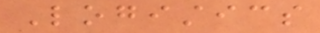Logistics
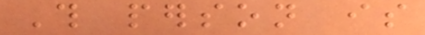This person is
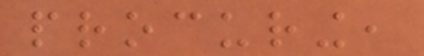procuring,
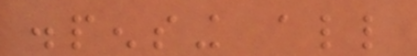dispensing all
